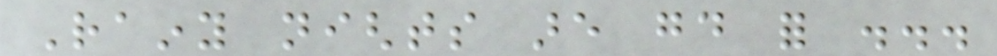Rainy nights are good for ...
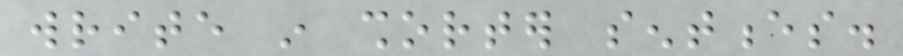write in shorter sentences.
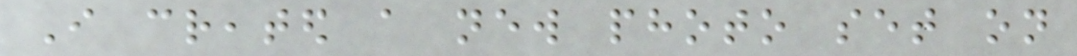I created a new photo set on
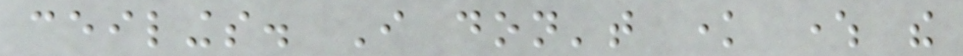ceilings. I don't know where the
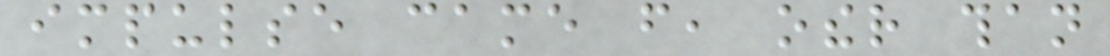impulse came from, other than
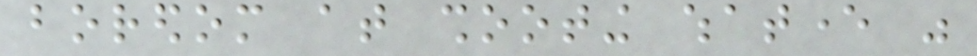boredom at shooting whatever was
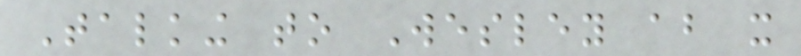Talking to Wesley about it
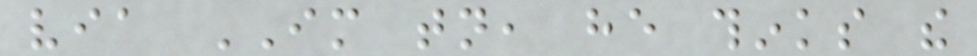via IM tonight, he thinks the
